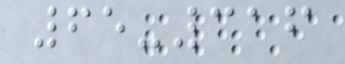65-316
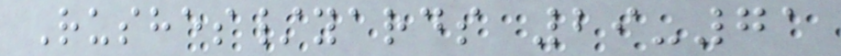Rushes/yards 29-71
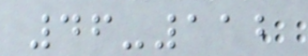46-112
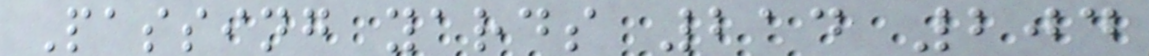Passing yards 214 204
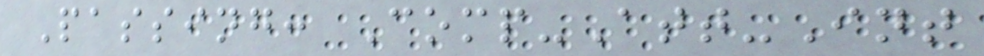Passing: Comp-Att-Int
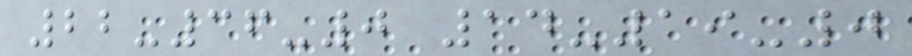22-36-0 14-19-0
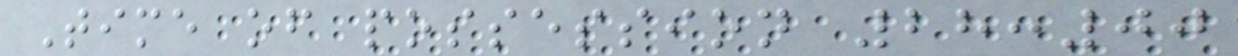Time of possession 28:00
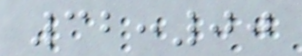32:00
